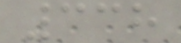338
